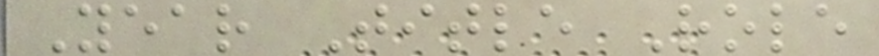Year Title Role
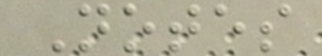Notes
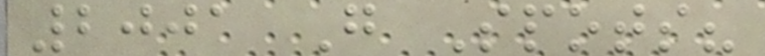2001 G Spots?
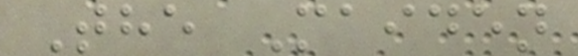The Maiden
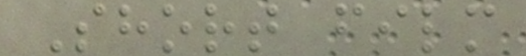Short film
